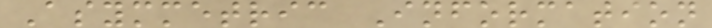Asymmetric Information
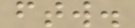ftw.
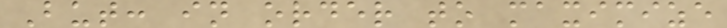But: in order to maximize
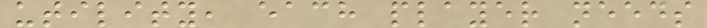utility, each player needs
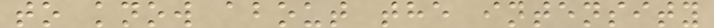to know about the intensity
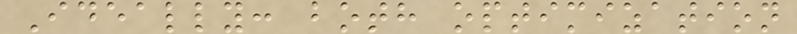Ideally: both optimization
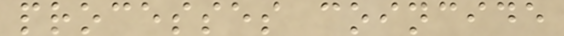processes coincide
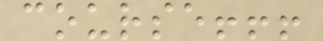course!!!
